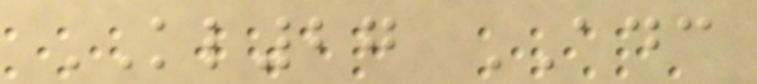KL27 ADC
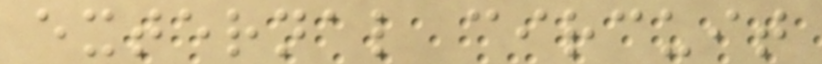external circuit
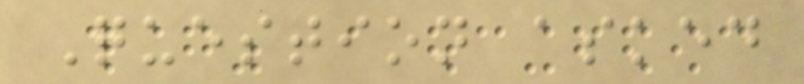Question asked
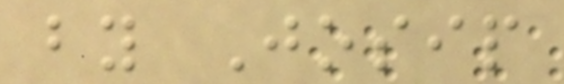by Josip
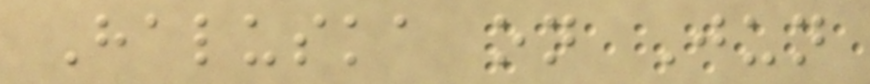Haluska on Jun
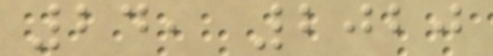24, 2020
